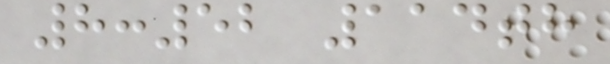8:52 114th
